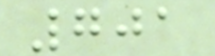701
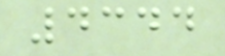4344
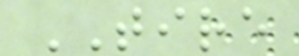TIRE
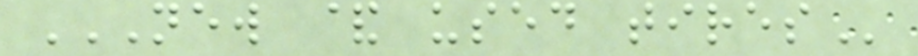NEW & USED TIRES
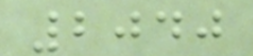2040
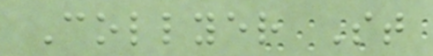Collyer St
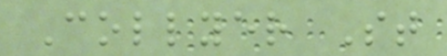Collyer St
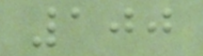100
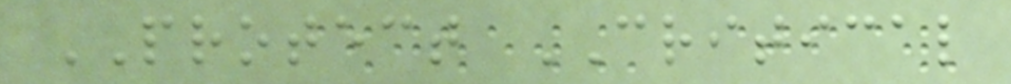PROTECT CRITICAL
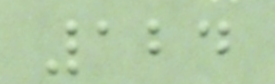124
